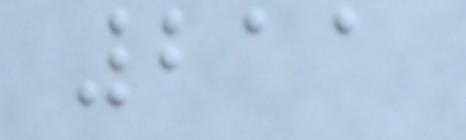211
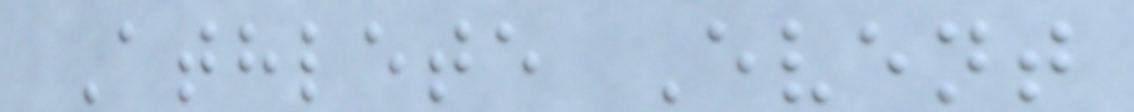Athlete Event
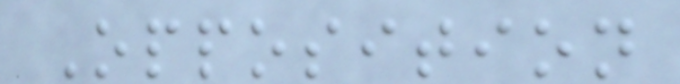Opposition
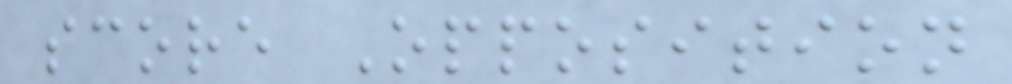score Opposition
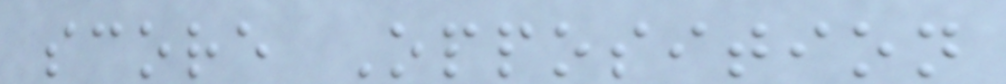score Opposition
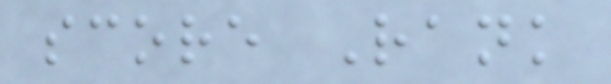score Rank
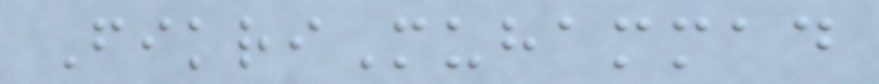FikriMuhammad
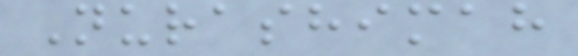Nurashimah
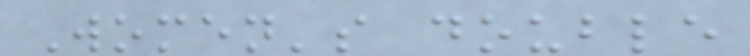Women's double
